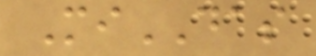MiDAS
